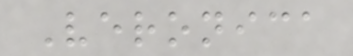Veronica
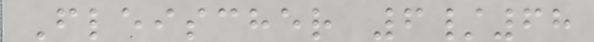Fleischer 6/68
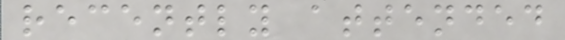recently attended
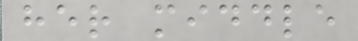her middle
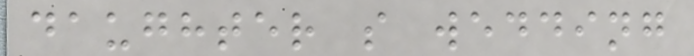daughter s wedding
